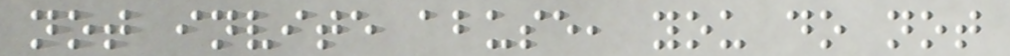not invite abuse, you do not
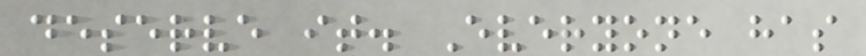deserve it. Everyone has
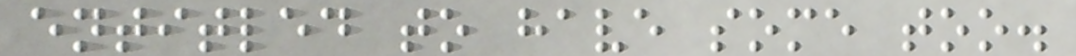entitled to have some too.
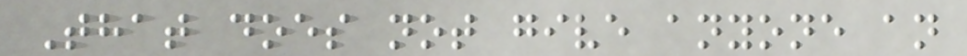That does not give anyone an
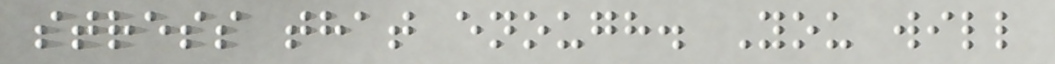stress that enough. You will
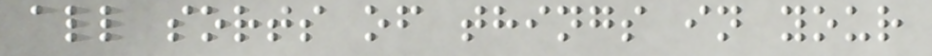all sorts of things in your
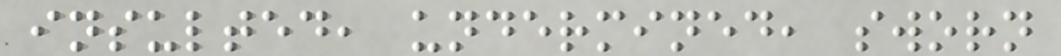insulted, undermined, sworn
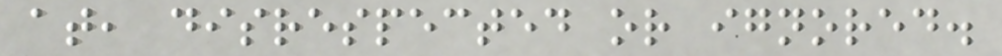at, disrespected or ignored.
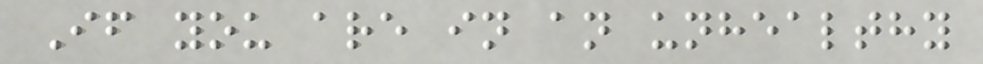If you are in an unhealthy
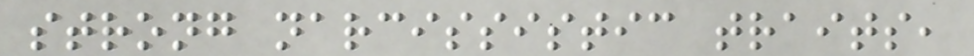strong narcissistic traits,
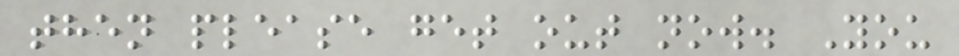then please get out now. You
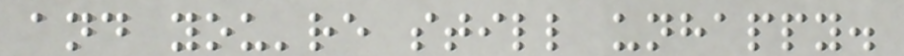and you're still unhappy.
